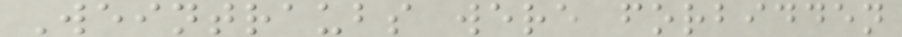Weintraubs were forbidden
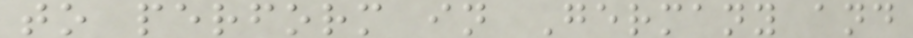to perform in Germany and
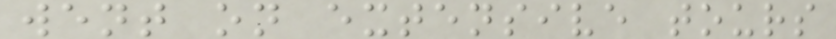went on extensive tours
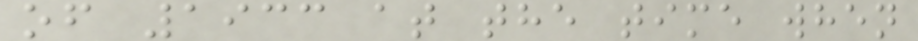of 1933 at the time when
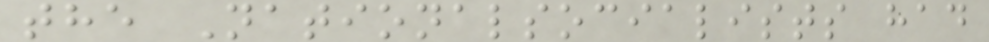the Nationalsocialists had
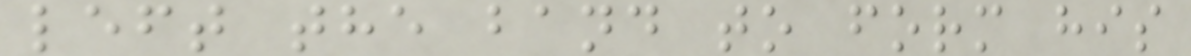left the band to form his
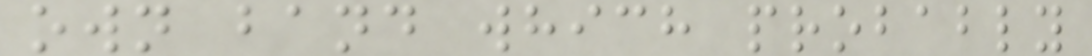own band which probably
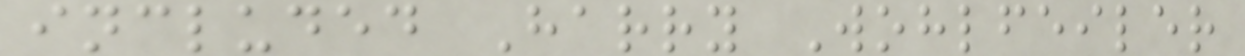included Harry Wohlfeiler
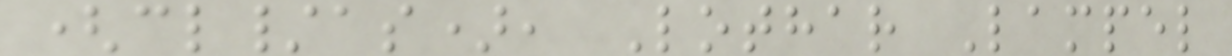(cl/as), Lothar Lampel
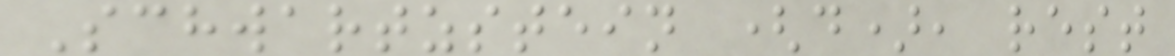Schwartzstein (d), rest
